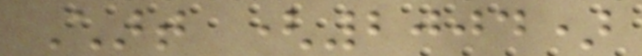Chart (2004)
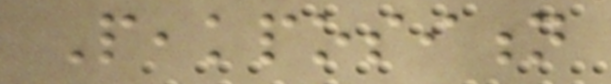Peakposition
